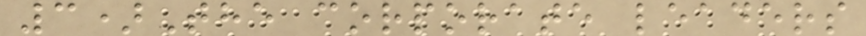3)The corporate leaders
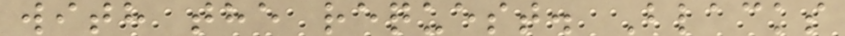with the request. Blacks
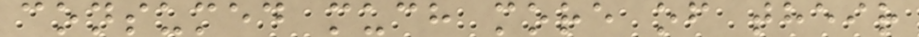consumed much more of their
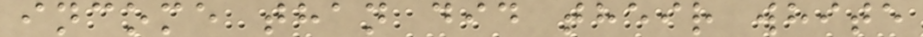income than did their white
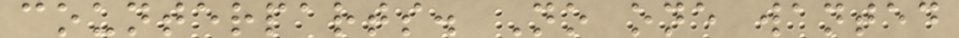counterparts. No one wanted
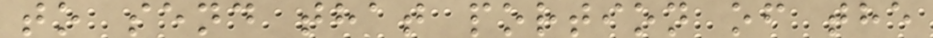to send that portion of the
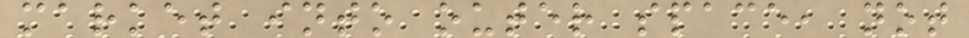market into outer space, not
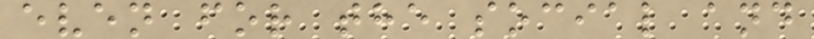even for the social and
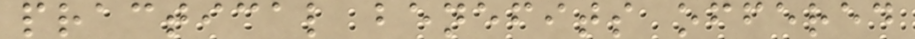practical benefits offered
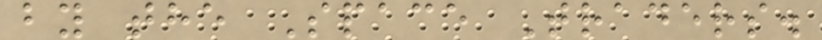by the Space Traders.
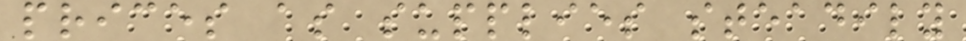prices as supplies steadily
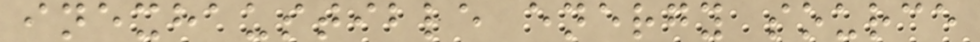inexhaustible energy source
